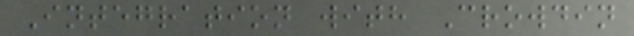Integration with Crowdin
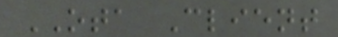OTA Client
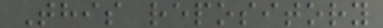This repository
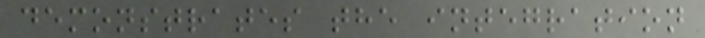demonstrates the integration
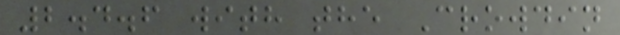2.4.6 with the Crowdin
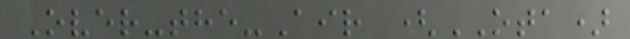Over-the-Air (OTA)
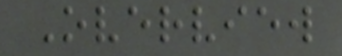Overview
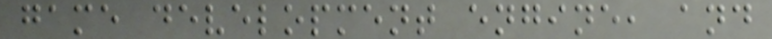game development engine, and
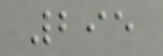295
